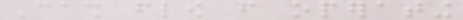Cash flow from operating
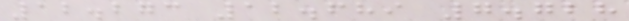12.273 12.689 7.728
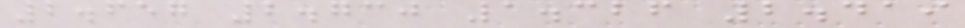2.657 2.730 1.326 2.419
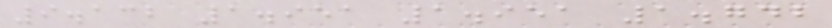9.132 1.951 1.951 1.742
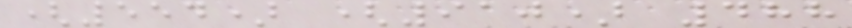(554) (910) 488
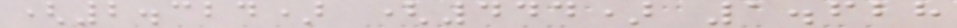(2.324) (444) 1.628
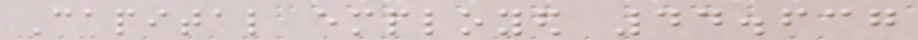Capital employed 44.637
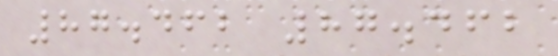87.462 87.462
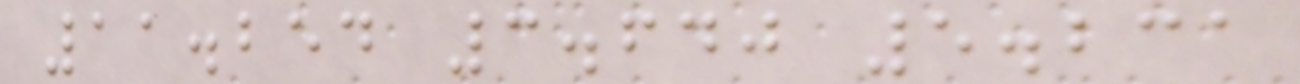11.254 3.640 5.231
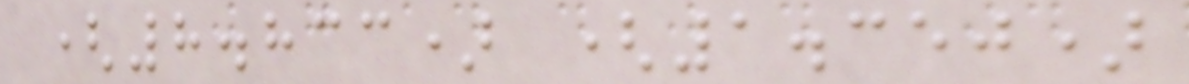(8.833) (1.350)
